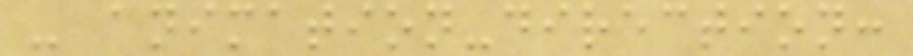- animation-direction:
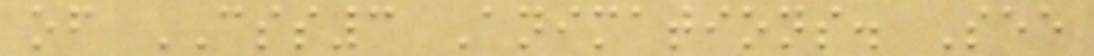of CSS3 Animations. See
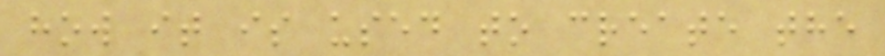how it is used to create the
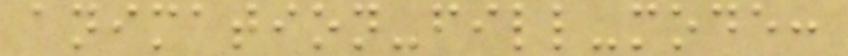animation-fill-mode:
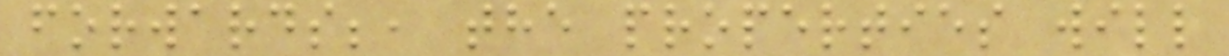forwards;, the properties will
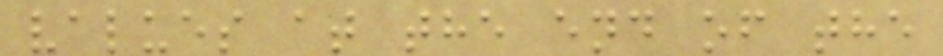values at the end of the
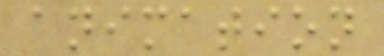animation
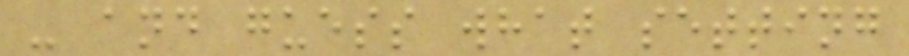- and guess what setting
